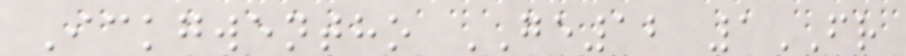Ickgwentho GE12 1FR
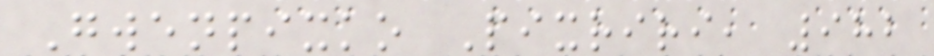Gwenpixko Pixriri, 982
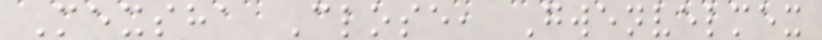Mexsha Close, Gwenvelmex
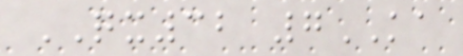QX32 7KA
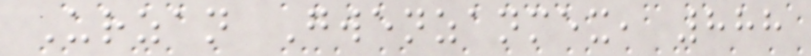Urzan Gwenzanmex, 888
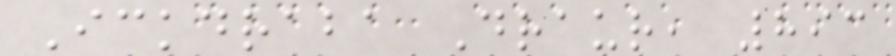Ickdraba Draur, 893
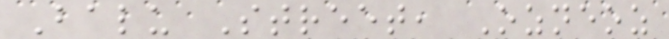Balu Street, Ozneoz
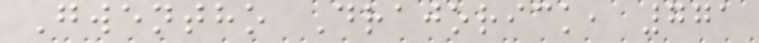Gwentho Drajorick, 771
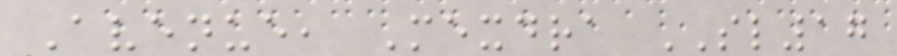Avenue, Mexdra SL17
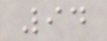94
